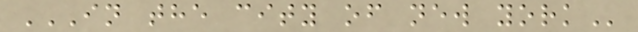IN THE CITY OF NEW YORK
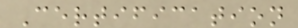Certification
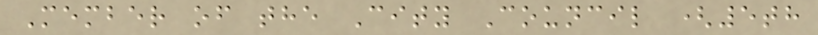Member of the City Council (5th
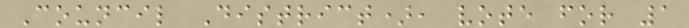Council District), vote for 1
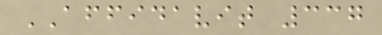AFFIDAVIT 337
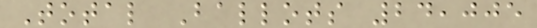Total Ballots 24,005
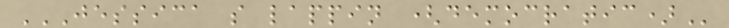JESSICA S LAPPIN (DEMOCRATIC)
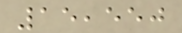15,550
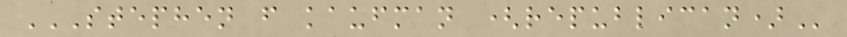STEPHEN F KAUFMAN (REPUBLICAN)
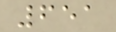651
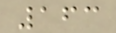163
